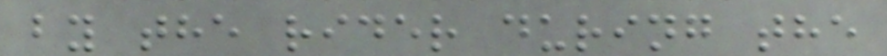by the rider during the
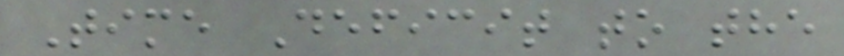Time Deficit to the
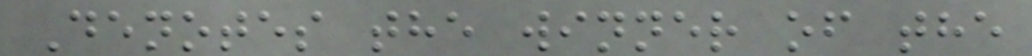Denotes the winner of the
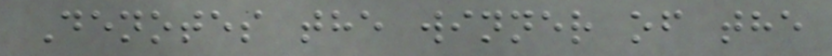Denotes the winner of the
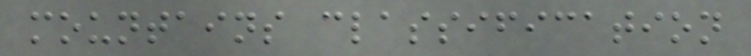mountains classification
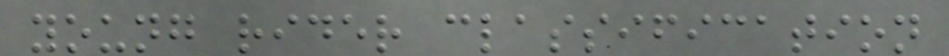young rider classification
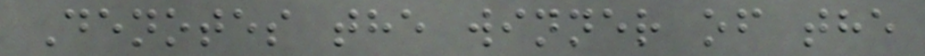Denotes the winner of the
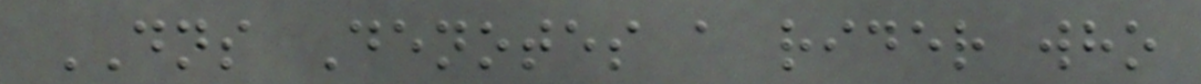DNS Denotes a rider who
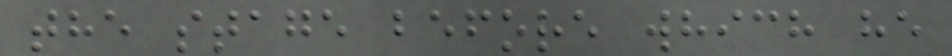the stage before which he
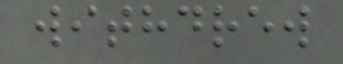withdrew
